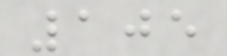105
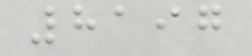8197
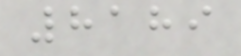8189
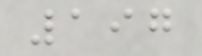197
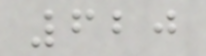620
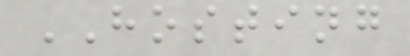HOSTING
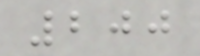200
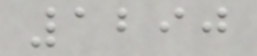1290
